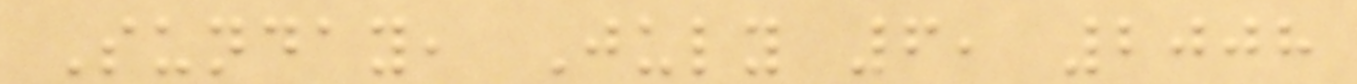Sunday, July 6, 2008
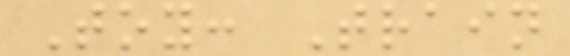Toy: Train
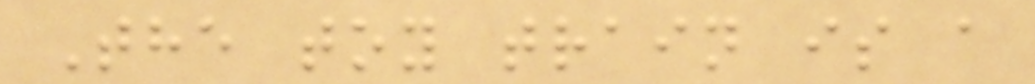The toy train is a
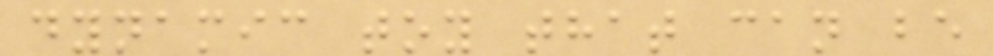dynamic toy that can be
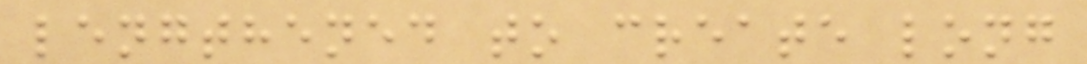lengthened to create long
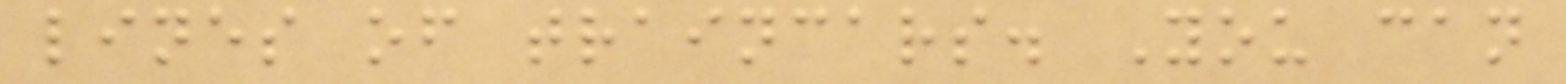lines of traincars. You can
